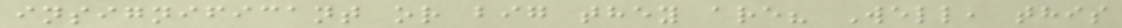insignificant or big they are? Well, this
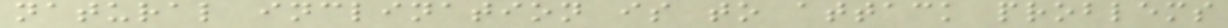natural inclination is to attack problems
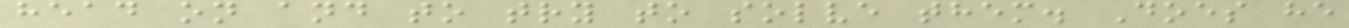head on and to try to solve them. Does he
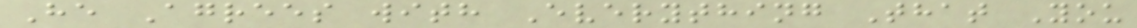He Agrees with Everything That You
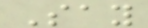Say
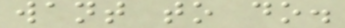want to do.
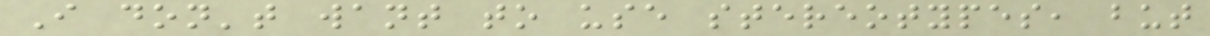I don't want to use stereotypes, but
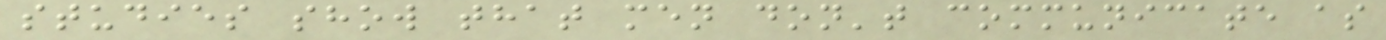studies show that men don't communicate as
